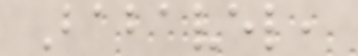Babavel,
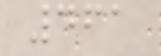461
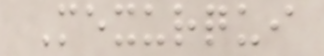Mexurqui
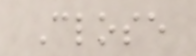Close
